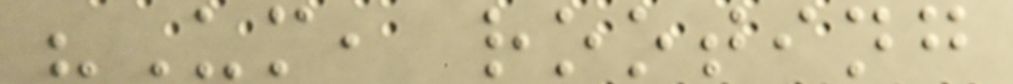"Um, rooting
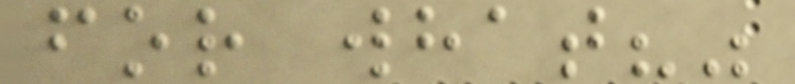for what?"
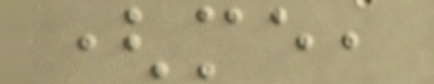(me,
